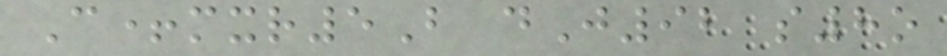C+mxr5B dJ92 s8o
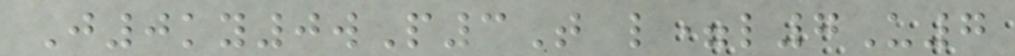J0ky0wP3T l=l7U7
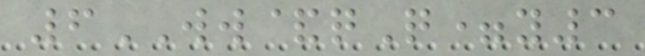6WW&qQ=y3
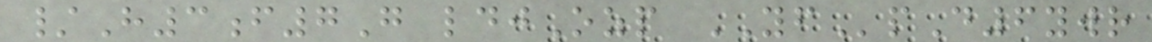/H3f7G ldjOzp YFpD6ywr
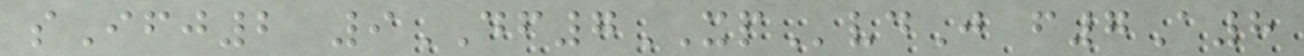sIfj2 9DF7XPvdJ f7A8
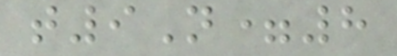t9N=8
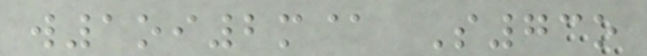w1oi2m@ S73o
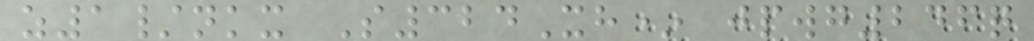z1/nkx S324Xh* jpwg246q
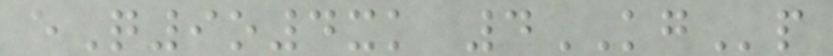eQ9o4xk 4KGp
